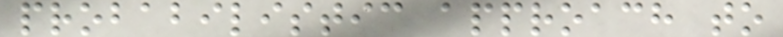probabilistic approach to
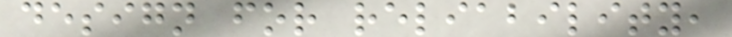design for reliability,
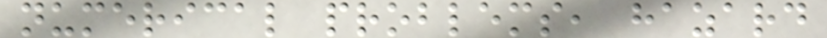numerical problems, hazard
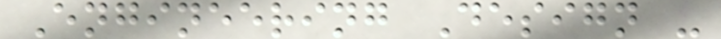Engineering Design -
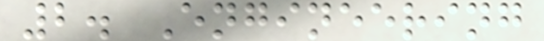2. Engineering
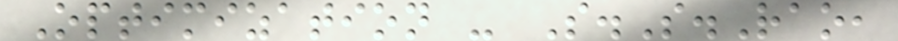Optimization - S.S.Rao,
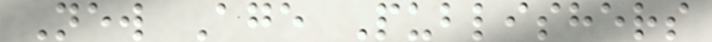New Age Publishers
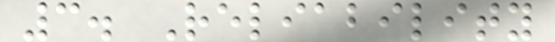3. Reliability
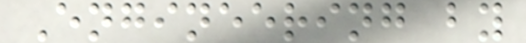Engineering by
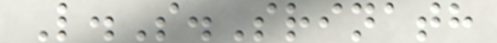L.S.Srinath
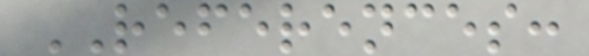REFERENCES:
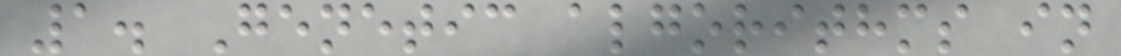1. Genetic algorithms in
